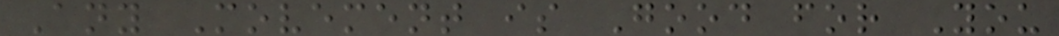Any Movement is Good for You
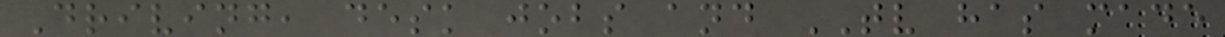Driving, desk jobs and TV has made
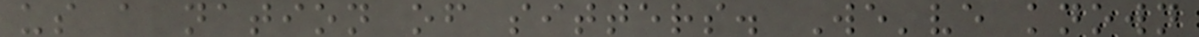us a nation of sitters. We've known
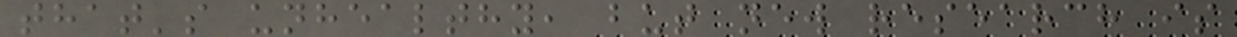that's unhealthy, but new research is
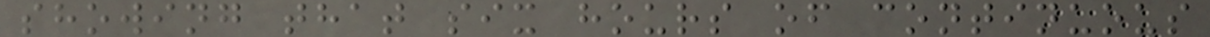showing that six hours of continuous
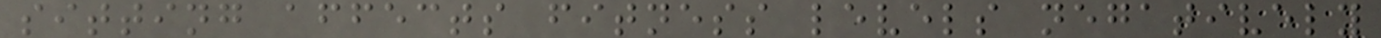sitting affects fitness levels negatively
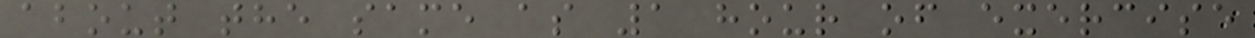about the same as 1 hour of exercise
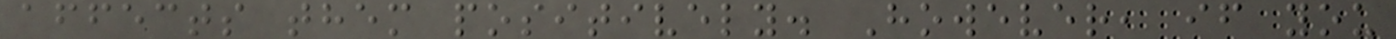affects them positively. However, if you
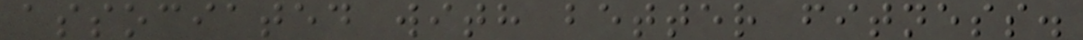associated with better fitness.
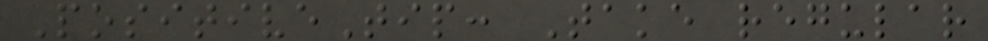PositiveTip: Take regular
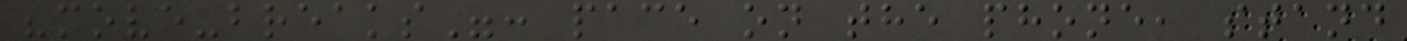"move-breaks": pace on the phone, stand
